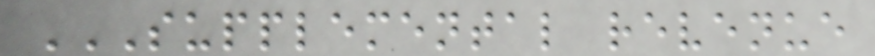SUPPLEMENTAL REVENUE
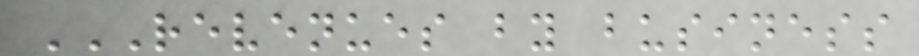REVENUES BY BUSINESS
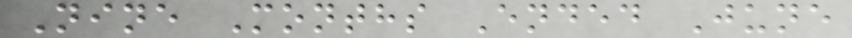Nine Months Ended June
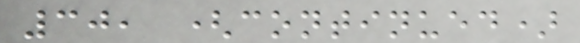30, (continued)
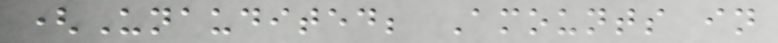(Unaudited; Amounts in
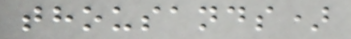thousands)
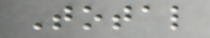Total
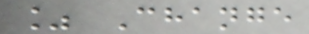% Change
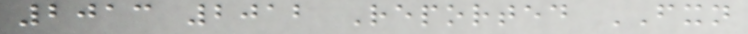2013 2012 Reported FXN
